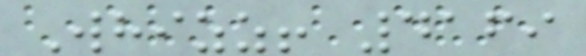Whizz! 4169
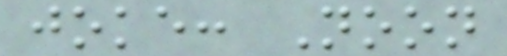joke: Noon
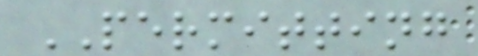PERMITTING
